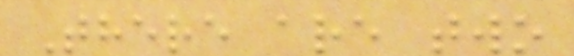There are two
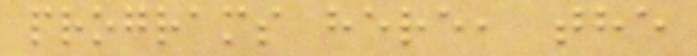programs here, the
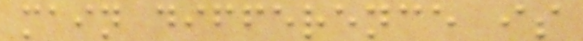main difference is
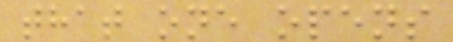that one opens
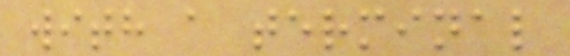with a terminal
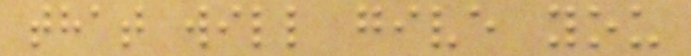that will give you
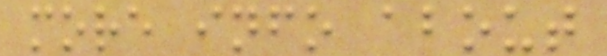more info about
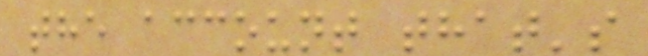the account that's
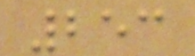253
